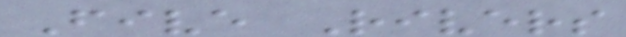Five Rivers
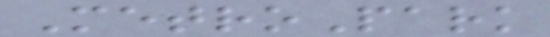MetroPark
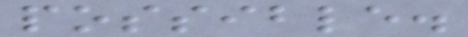possible.
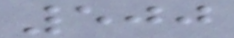500
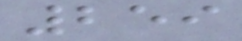259
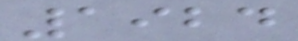1924
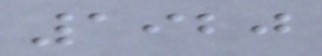1920
